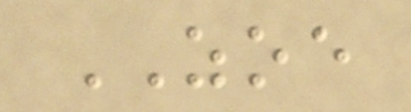ZOE
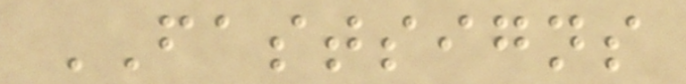FASTSIGNS
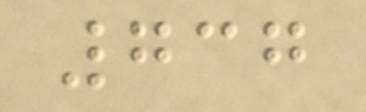737
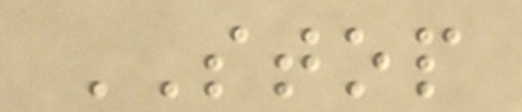STOP
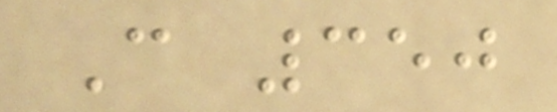C 350
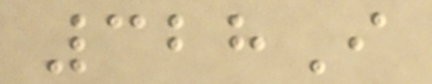328I
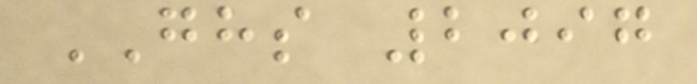GHS 2097
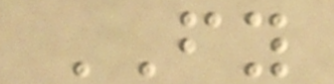FY
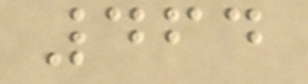464
